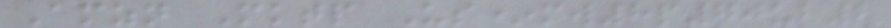Amzn Mktp Us*mw8p70ub2
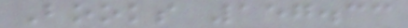Books 157.33
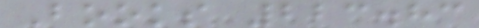Books 223.83
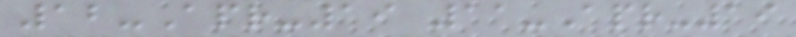12-Apr-19 11-Apr-19
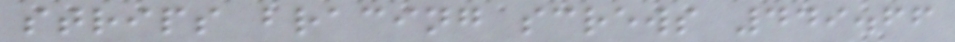strips bracing screws 449.66
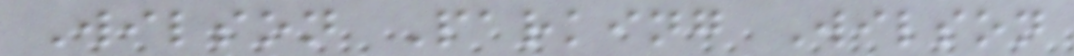Wilson Parking Wilson
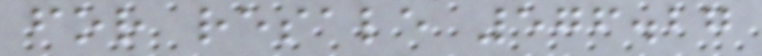for resale 576.27
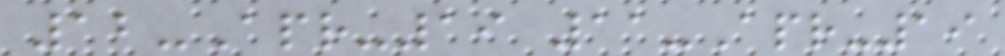12-Apr-19 11-Apr-19
